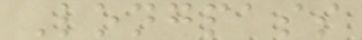Longpass
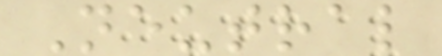Neutral
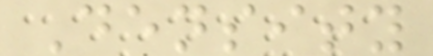Density
